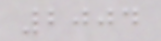2004
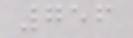756
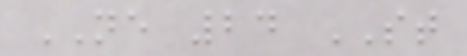NE 24 ST
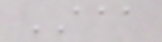AAA
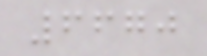6670
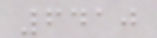6410
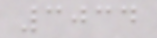3034
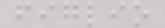figlio
